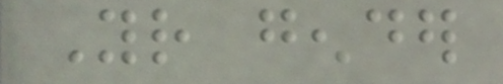Your gender
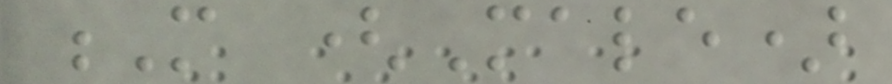M (Male)
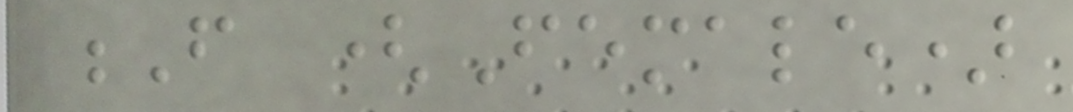F (Female)
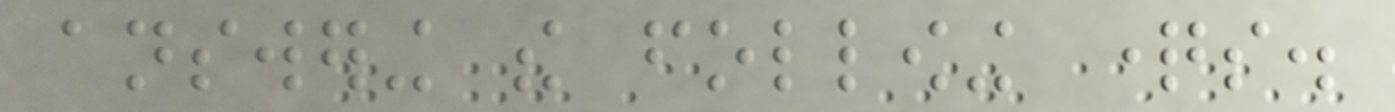answering the following questions.
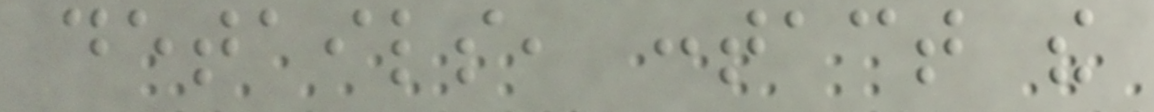details, contact the
